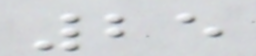25
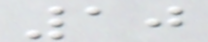10
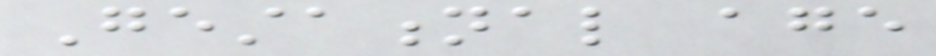Gestational age
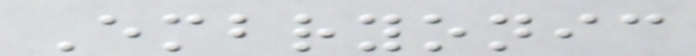Embryonic
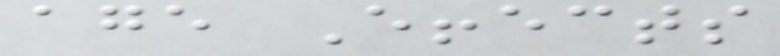age Effects
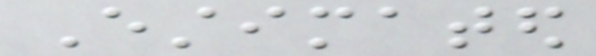Estimated
